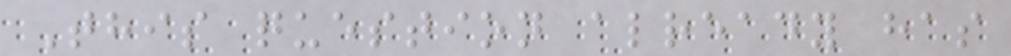This question already has
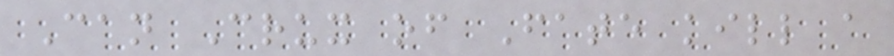Can Crux of Fate kill a
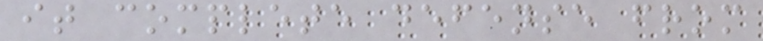it complete defense from
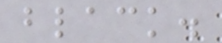black.
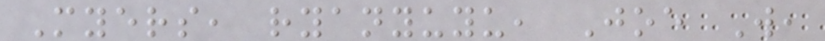Myers, ryanyuyu, Joe W,
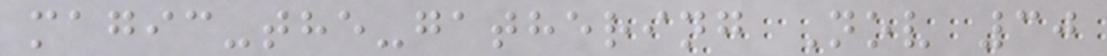magic-the-gathering Nov 30
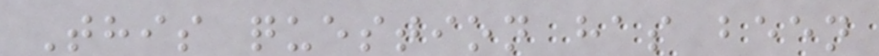This question has been
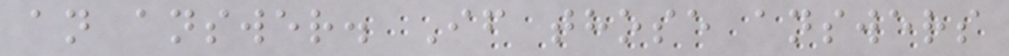an answer. If those answers
